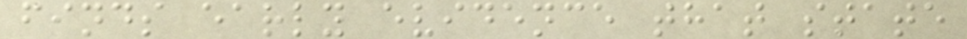finds early evidence that state
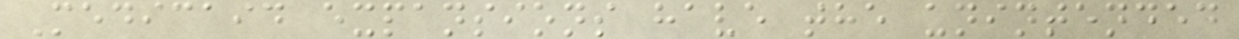Medicaid expansions have the unintended
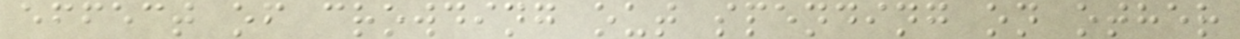effect of crowding out spending on other
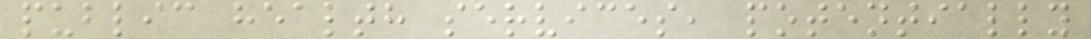public health services, potentially
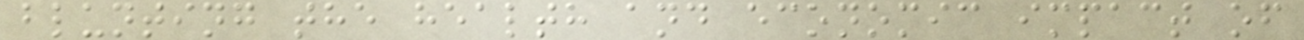blunting the health and economic impact of
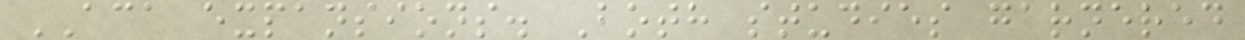ACA expansions. Both studies garnered
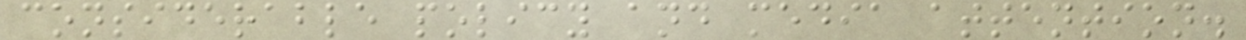considerable policy and media attention.
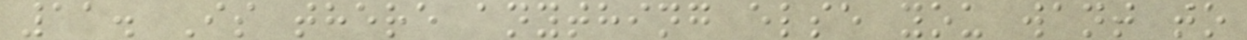11. Is there anything else you want to
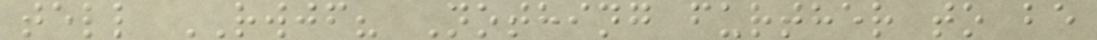tell RWJF? Nothing further to be
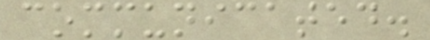communicated.
